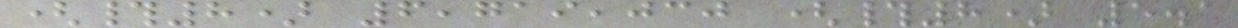(#8) 6,719,030 (#8) 5.1
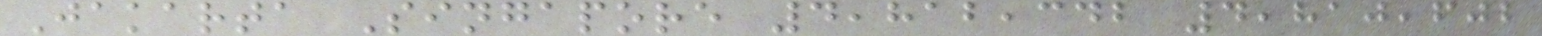Jakarta Singapore 4,812,342 4,810,602
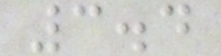3.4
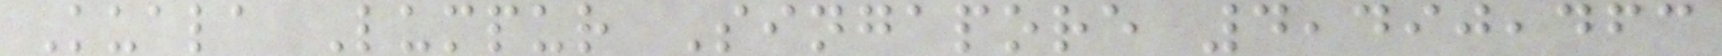Kuala Lumpur Singapore 4,490,463
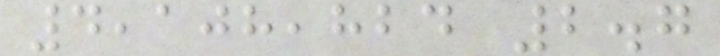4,108,824 2.7
